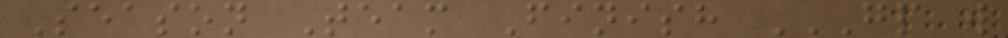Season Team Finish GP W
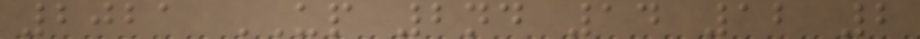2021 UP 2nd 14 12 2
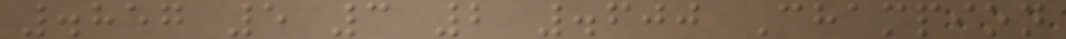.857 5 3 2 .600 Champion
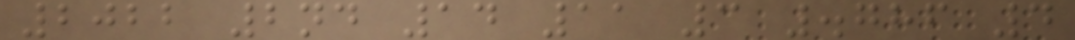2022 2nd 14 11 3 .786 4
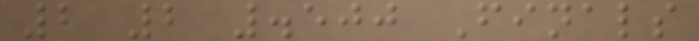2 2 .500 Finals
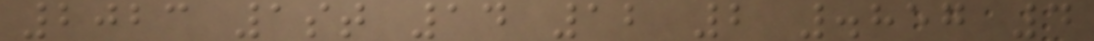2023 1st 14 12 2 .857 4
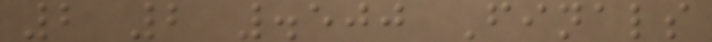2 2 .500 Finals
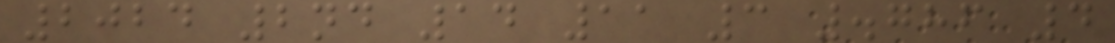2024 2nd 14 11 3 .786 4
